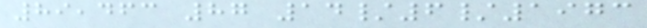89,463 87 14/6/1973
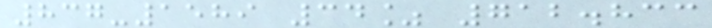837-1589 34% 712.833
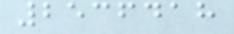2536418
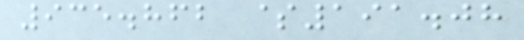935.862 $191.08
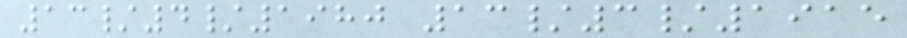13/4/1980 13/3/1915
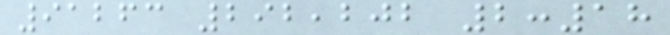91263 292,202 2:18
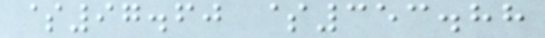$97.60 $353.88
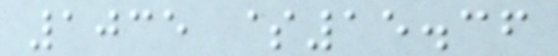1035 $15.36
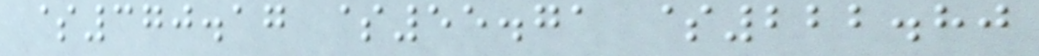$370.17 $55.71 $222.80
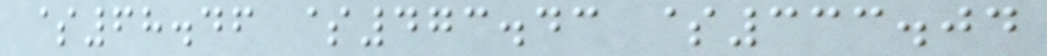$68.46 $473.43 $333.04
